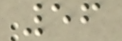56
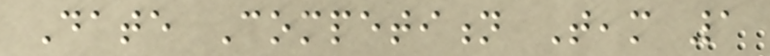Date Competition Team 1
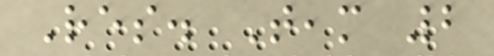Res. Team 2
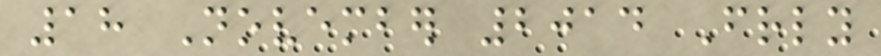18 November 2014 Friendly
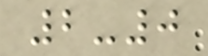2-0
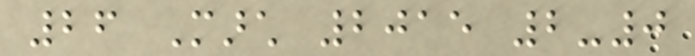26 March 2015 2-0
